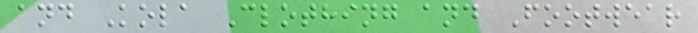and Kola Clothing and Footwear
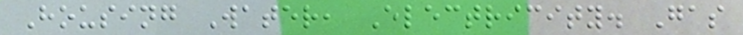Housing Water, Electricity. Gas
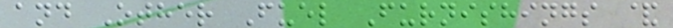and Other Fuel Furnishings &
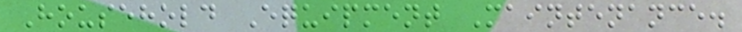Household Equipment Maintenance.
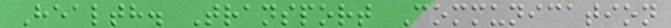Health. Transport Communication
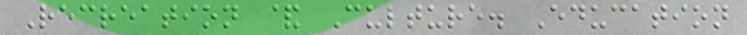Recreation & Culture. Education
